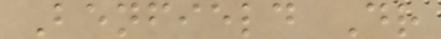Benfield Dr
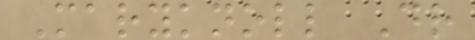Maryknoll Dr
